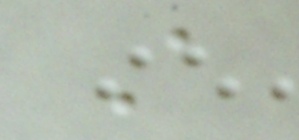A
